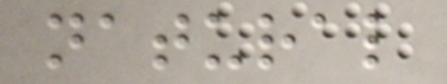natural
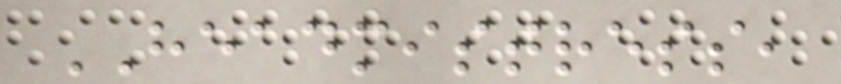HEADMISTRESS,
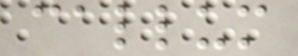callum
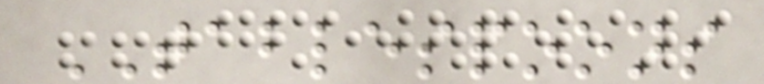TABLESPOONS
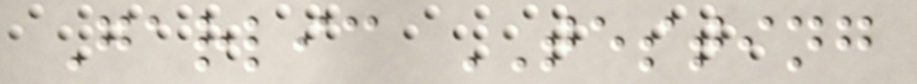Garlic TESTING
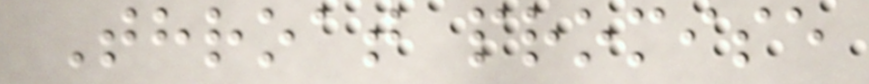Throat promise
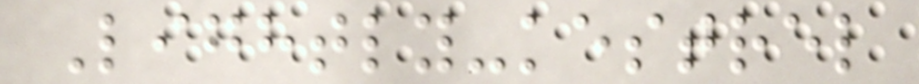Lightly-kestrel
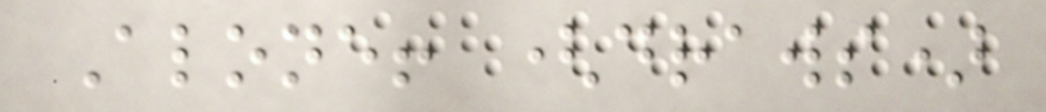Alone! (draws)
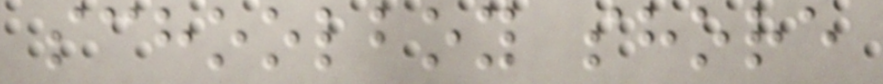schoolboy shore
